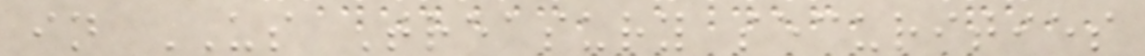in US Treasury securities
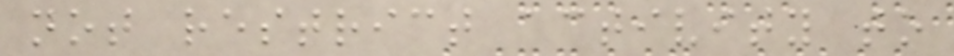not restrict activity to
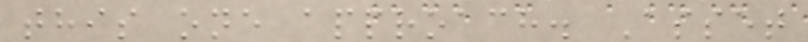this one approach. Asset
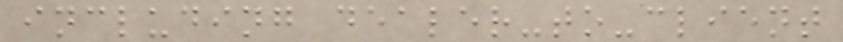including dealer-to-client
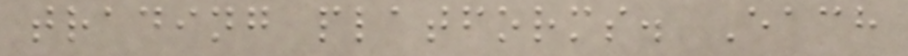trading platforms. Each
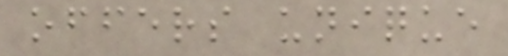offers unique
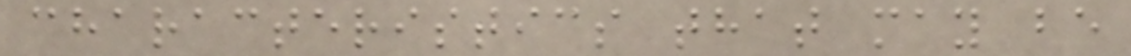characteristics that may be
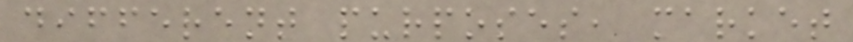different purposes, market
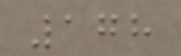178
